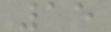15
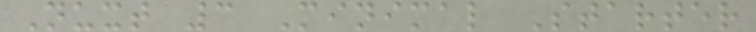Nuxt 3 Minimal Starter
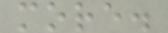more.
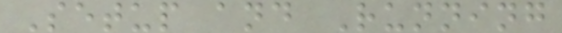Setup and Running
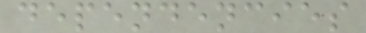dependencies
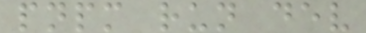pnpm run dev
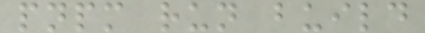pnpm run build
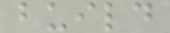build
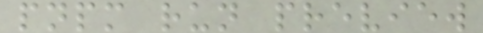pnpm run preview
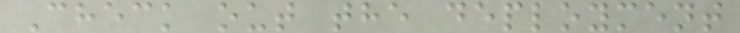Check out the deployment
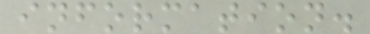information.
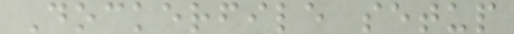Dockerfile setup
